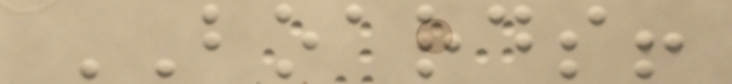BOARDS!
